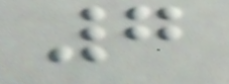7
